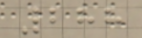288
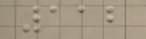112
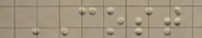COST
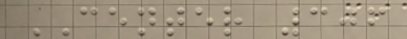CENTER 306
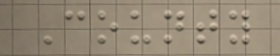County
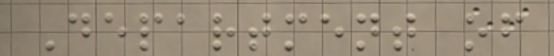Department of
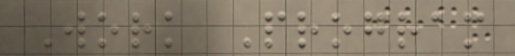Work Program
